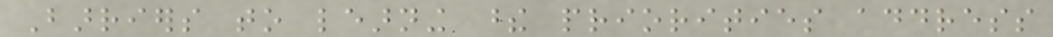Barriers to learning these priorities address
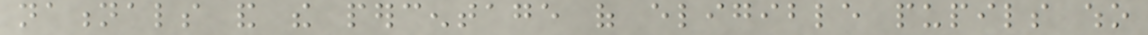nationals and the percentage of eligible pupils who
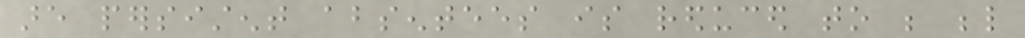are persistent absentees is reduced to be below
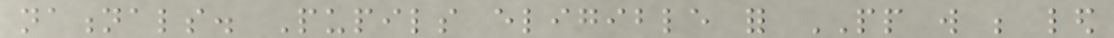nationals. Pupils eligible for PP will be led
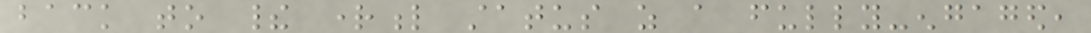back to their rightful status as a fully-engaged,
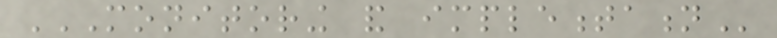MONITORING AND IMPLEMENTATION
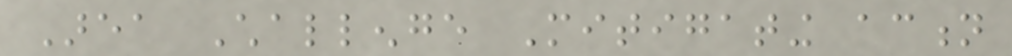Area Challenge Mitigating action
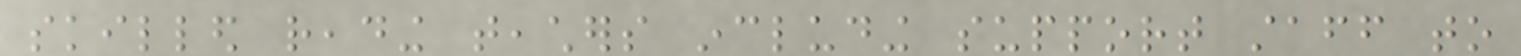skilled reading teachers including support staff to
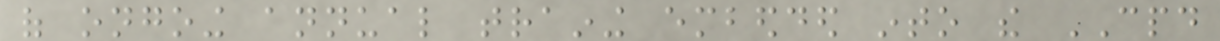of ongoing annual training embedded into the CPD
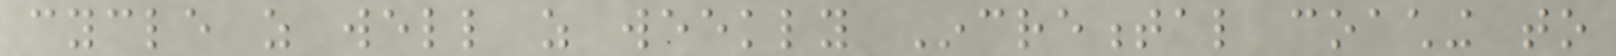cycle as well as weekly Incremental coaching to
